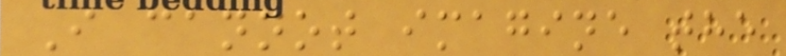I cannot imagine the
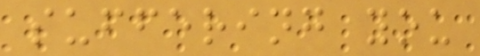suffering you
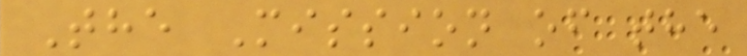The Mission of the
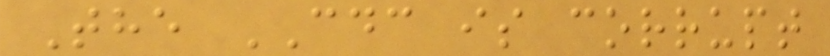The CDC is corrupt
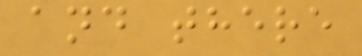and there
